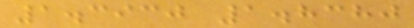1.3930 1.8380
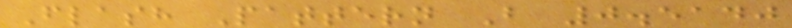Flash Pattern B 0.5140
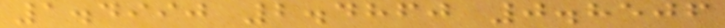1.4990 2.4860 0.8506
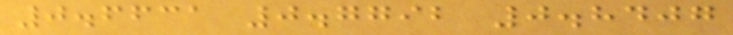0.6631 0.7792 0.8407
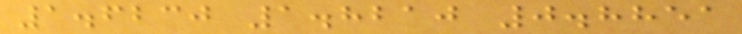1.6230 1.8210 0.8851
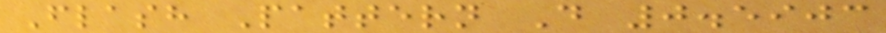Flash Pattern D 0.5903
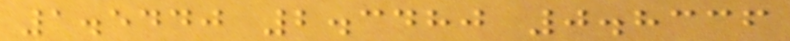1.5440 2.3480 0.8336
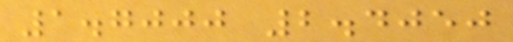1.7000 2.4050
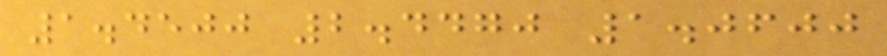1.4500 2.4470 1.0600
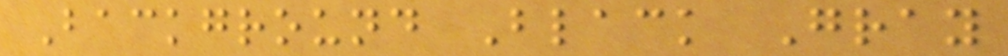Background Black Gray
